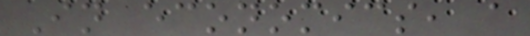In economics, a
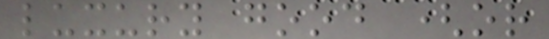luxury good (or
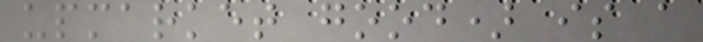upmarket good) is a
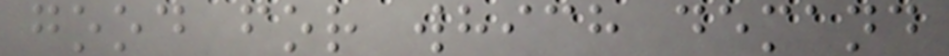good for which demand
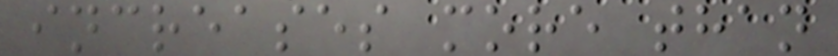increases more than
